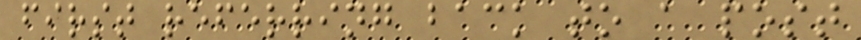first referring back to a post
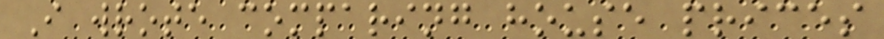I wrote comparing house prices
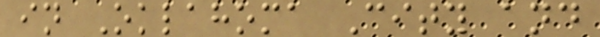in Oklahoma City and
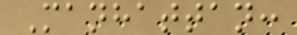Manhattan:
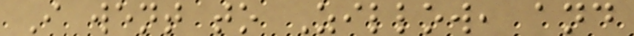I went to Zillow, and
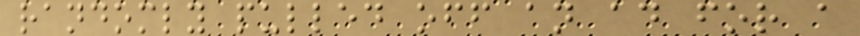randomly pulled off an ad for a
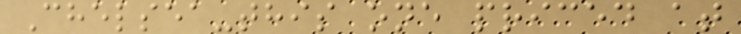Chelsea-this one priced at
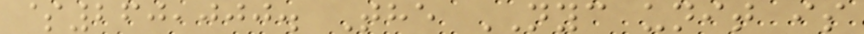$260,000. The NYC unit is
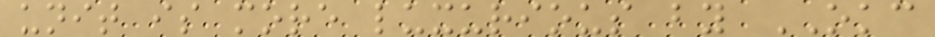unit is more luxurious by OKC
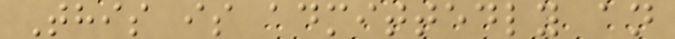This is admittedly an
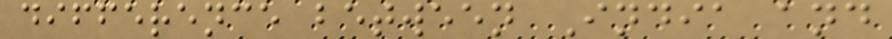difference between India and
